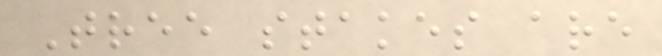Tree stakes are
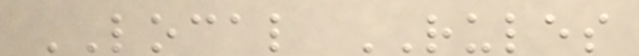LOCAL RULES
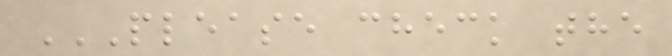PLEASE CHECK THE
